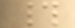#
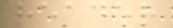header
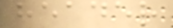header
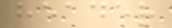header
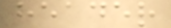header
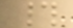#
